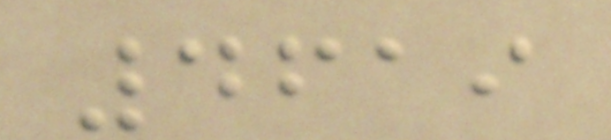4619
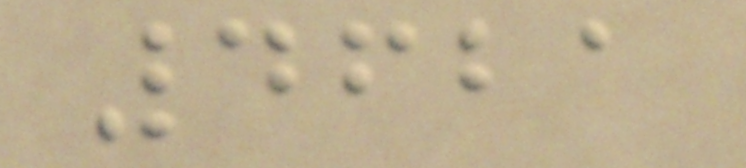4621
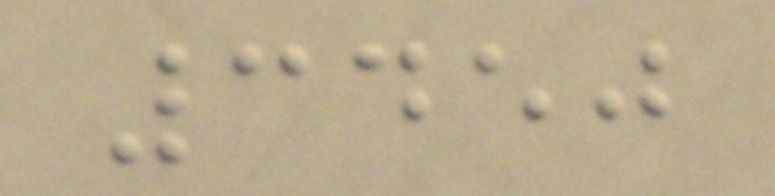3450
